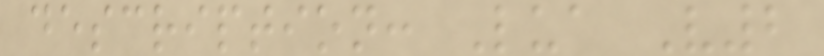description: Lua V2
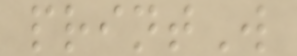printW
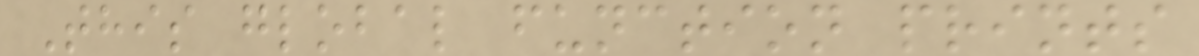This global function prints
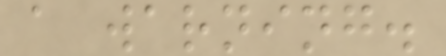a warning.
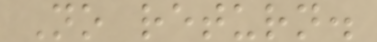No return.
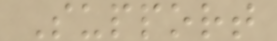Support
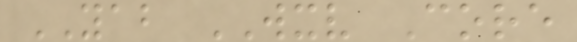YAB WXV Core
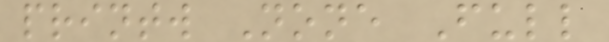printw None Full
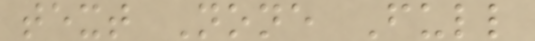text None Full
